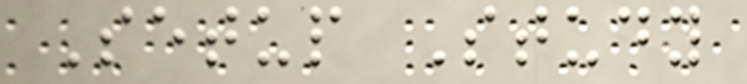Setup Study
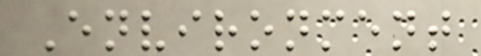Environment
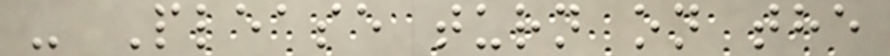- Please turn on the
